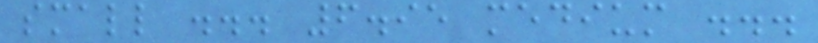small ... 6.95 medium ...
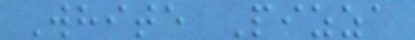White Pizza
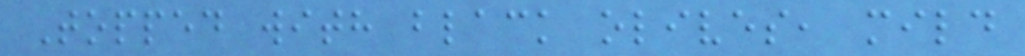Topped with black olives, mild
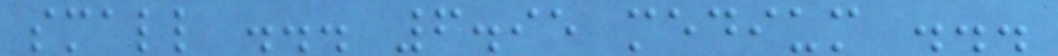small ... 6.95 medium ...
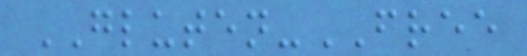GLUTEN-FREE
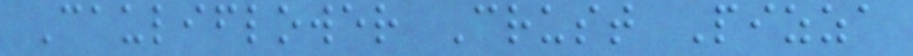Cauliflower Crust Pizza
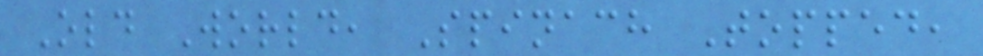Old World, Spinach Topped,
